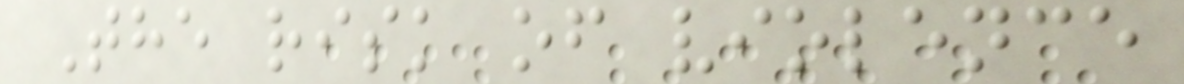The risk of violence
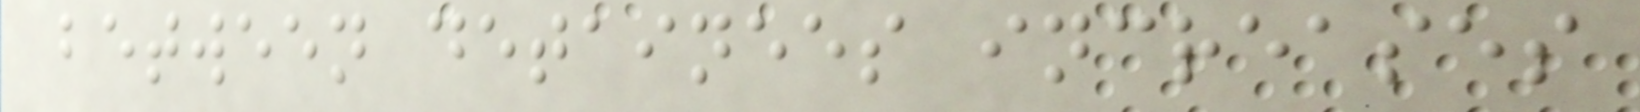between detainees increases
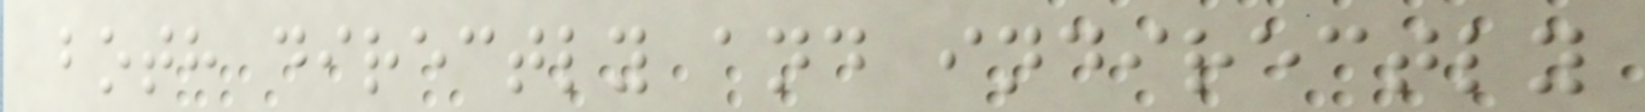both directly and indirectly
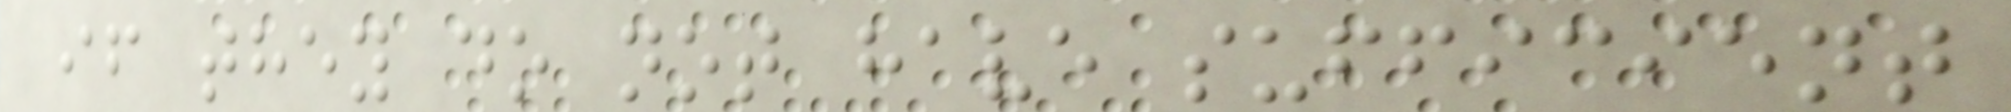if they do not have sufficient
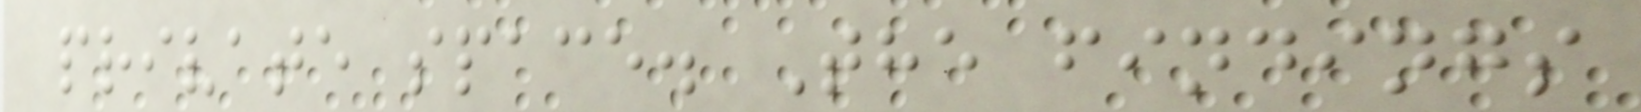private space. The findings
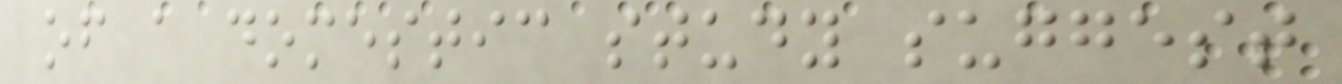of a domestic study suggest
